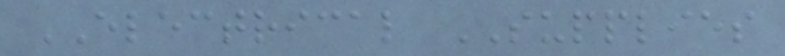ELECTRICAL SUPPLIES
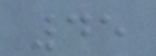45
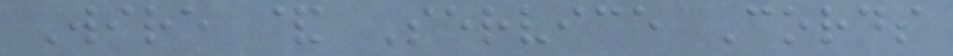Wire & Service Cords
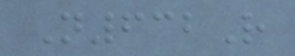N632R
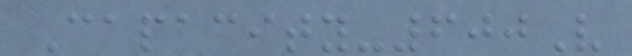Capacity-600V
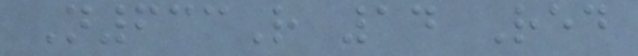N633R 14 Red
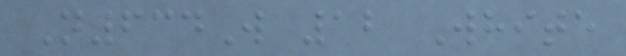N634W 12 White
